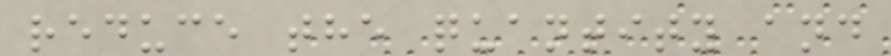reduce the quantity and
